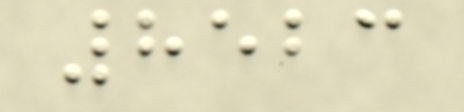8523
